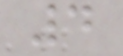4
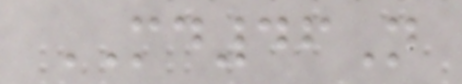MD46N
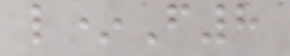l*F8
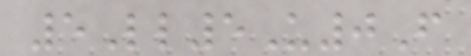5Ll5U0F
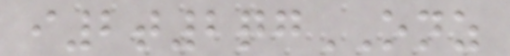i2t2qgONZ
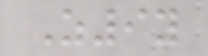Z9y
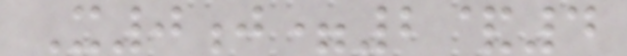X0j=2&4
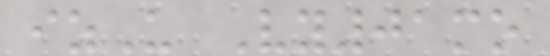izU Vy01mo
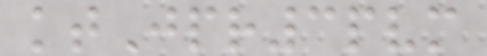ktJpr3pvm
